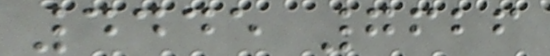4445 7626
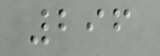296
